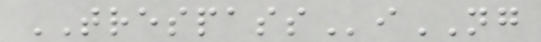TRESPASSiNG
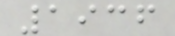1936
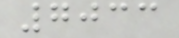7033
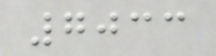7033
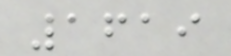1619
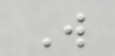W
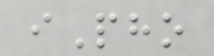iPho
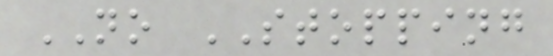NO STOPPING
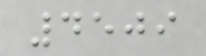4509
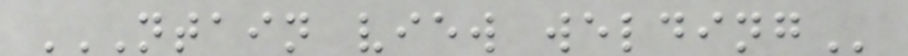NTAIN VIEW WELDING
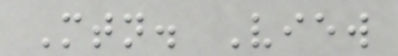Mtn. View
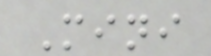Mini
